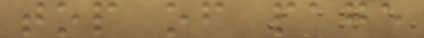top of page
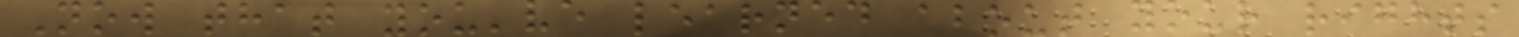Now that you've learned about your rights
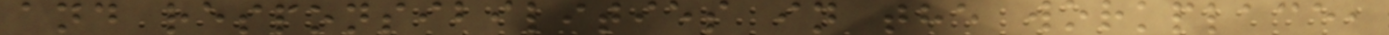and responsibilities in the workplace,
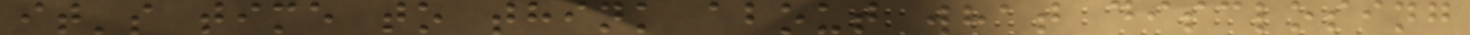it's time to think about what disclosing
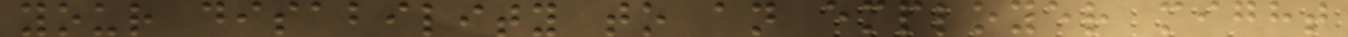your disability to an employer might
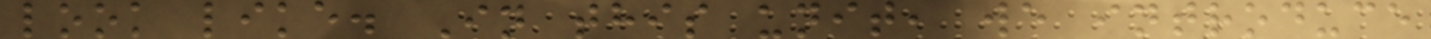look like. In this unit, we introduce
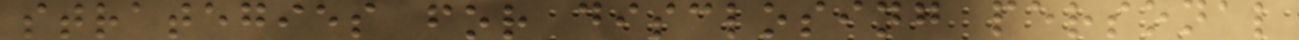strategies for disclosing personal
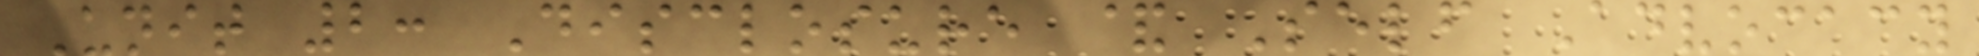Unit 2: Disclosure & Self Advocacy
